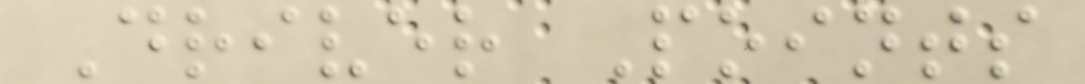Driver Points
